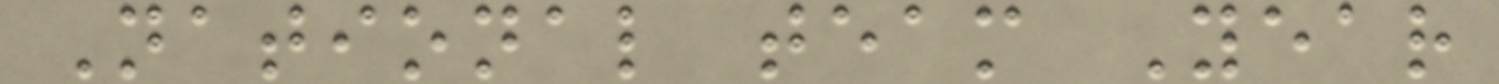National team Year
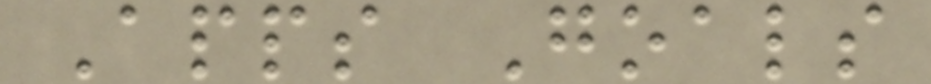Apps Goals
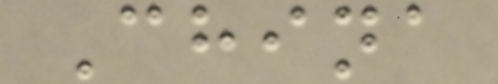China
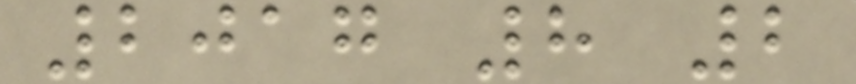2017 8 2
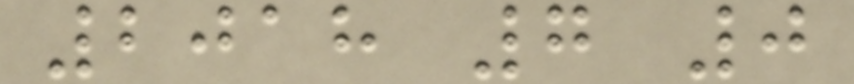2018 7 0
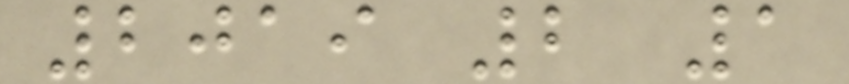2019 2 1
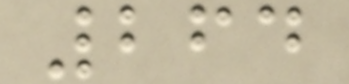264
